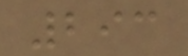293
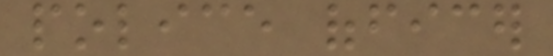police officer
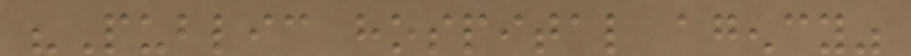"Public hospital agency"
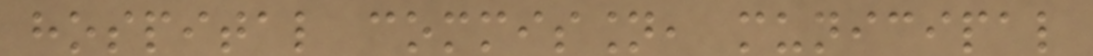hospital commission, municipal
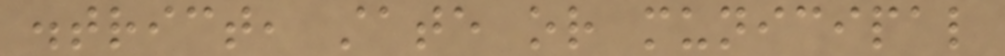district, state or municipal
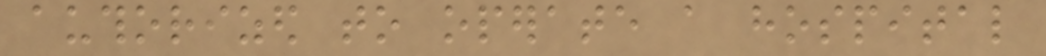authorized to operate a hospital
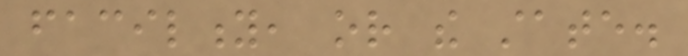facility, or the state.
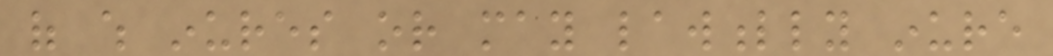of which inures or may lawfully inure
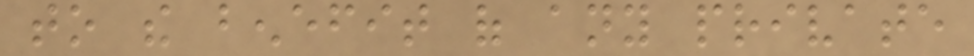to the benefit of any private
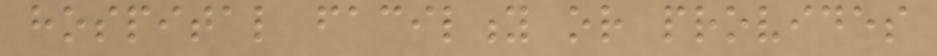hospital facility or provides
